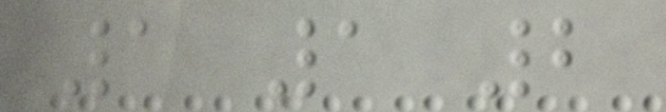1 1 2
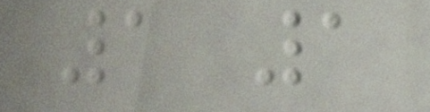1 1
